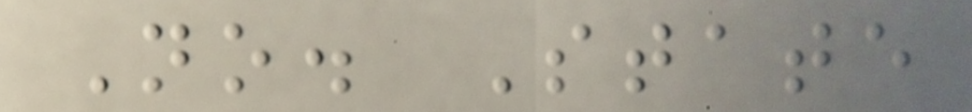No. State
